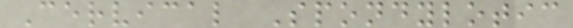Cervical Spondylotic
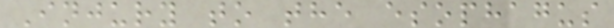Injury to the esophagus
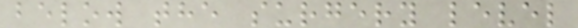below the surgery level
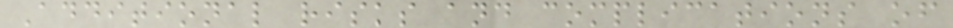Additional risks and complications of
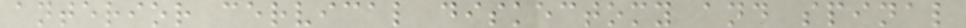anterior cervical diskectomy and spinal
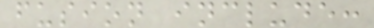fusion include:
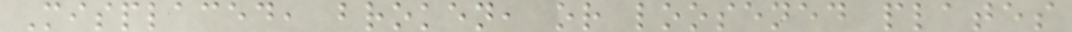Misplaced, broken, or loosened plates
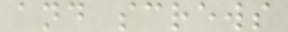and screws
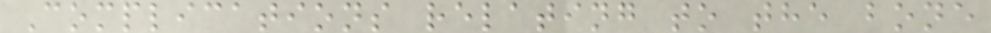Complications relating to the bone
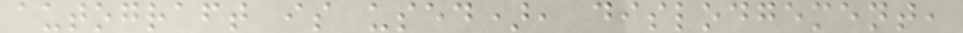autograft is used), dislodgement,
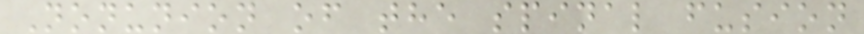Nonunion of the spinal fusion
